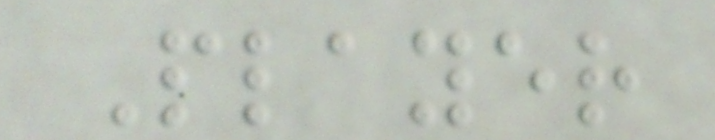Player
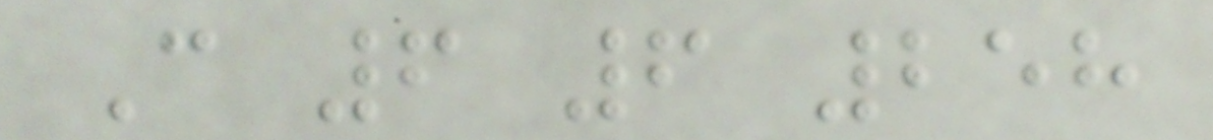C 6 6 258
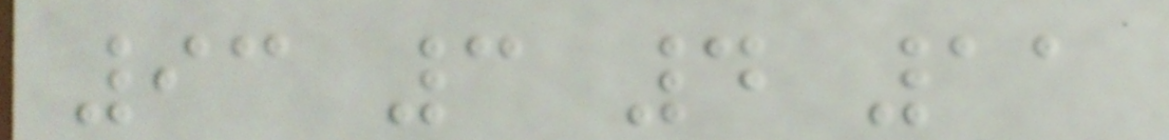93 3 4 11
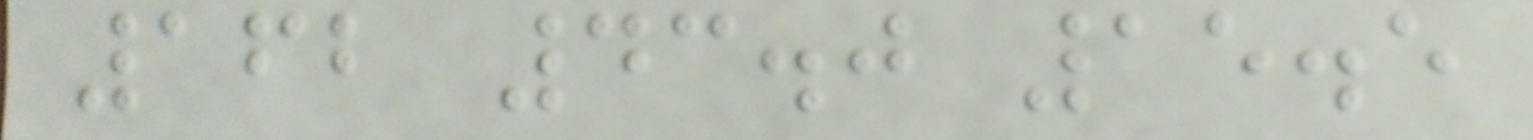162 43.0 15.5
